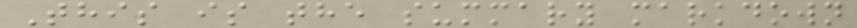This is the summary markdown
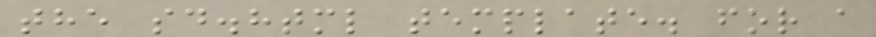the sd.html template. for a
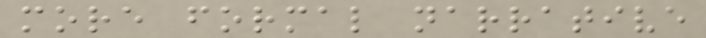more formal narrative
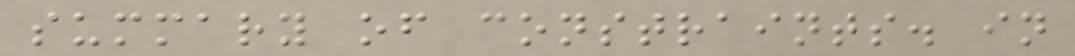summary of constraints. in
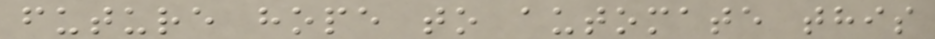future hope to automate this
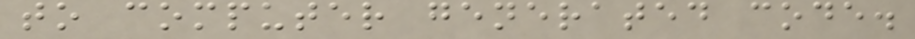to computer generated code.
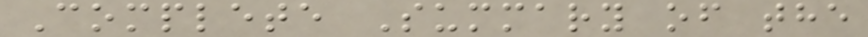Complete Summary of the
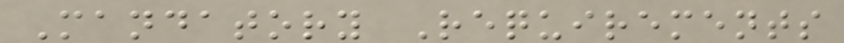Mandatory Requirements
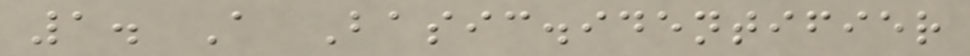1. A Basic.identifier
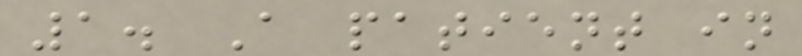1. A patient in
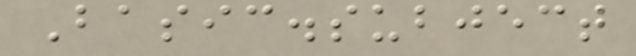Basic.subject
